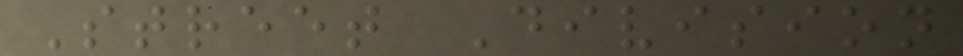Street Division
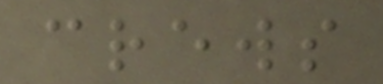crews
